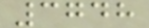3748
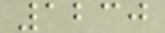1230
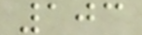103
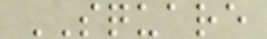SQUARE
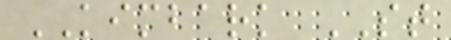KIMBARK ST
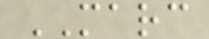MARC
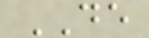DE
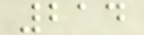214
